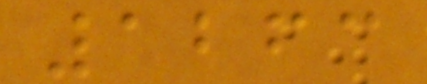1263
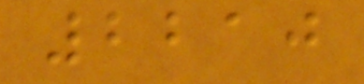2210
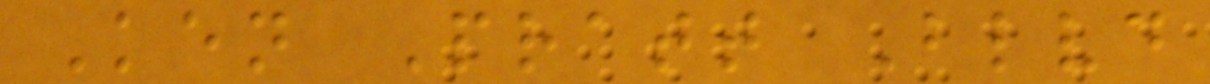Ken Pratt Blvd
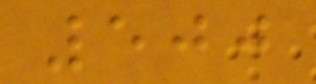500
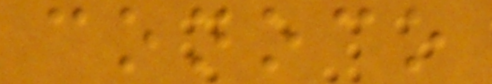conoco
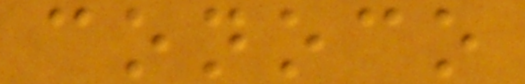conoco
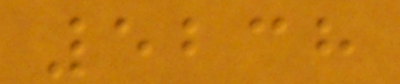5238
